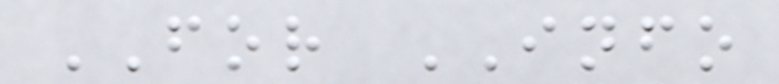FOR INFO
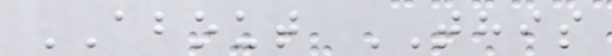ABOUT THIS
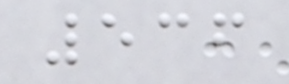536
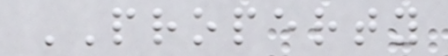PROPERTY
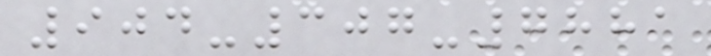904-307-7881
